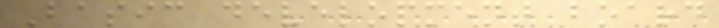Basic development board
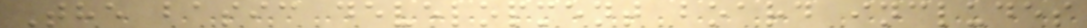The basic development board includes
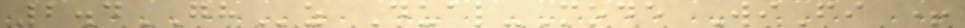2.4GHz Dual-Mode WiFi +
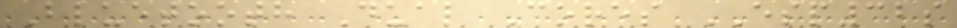Bluetooth Dual Cores ESP32s
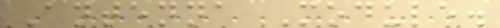Antenna Module.
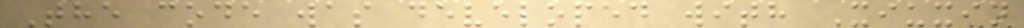The code was developed with Xiuxin
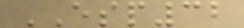ESP32
